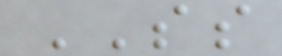SS
